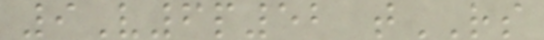9V6p52 tRS
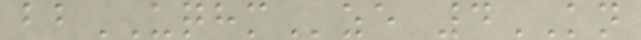bbUQHMze 4KN
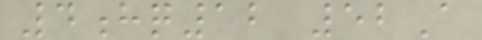4hq12 52A
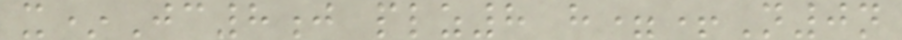x*Jc8j plz8 h=+N0n
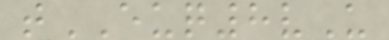tEUQ8vU
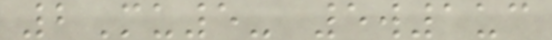2Mu5- 5w1uc
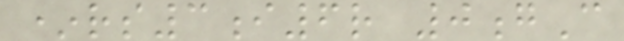*rs3i6r 0gC
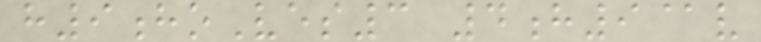h9hoVes3 4h9@v
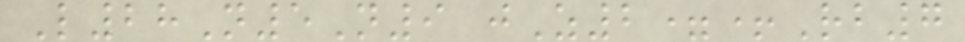L28N5N9 jZ2=+Rb7
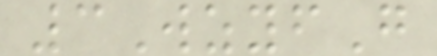3WzyfG
